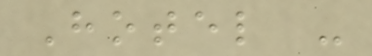Hotel -
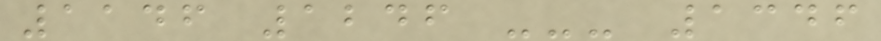1146 1246 --- 1346
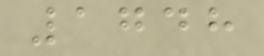1748
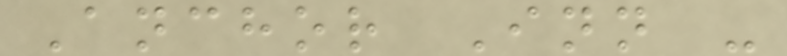Anchor Inn -
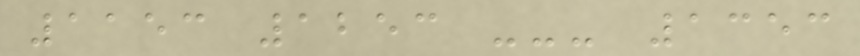1153 1253 --- 1353
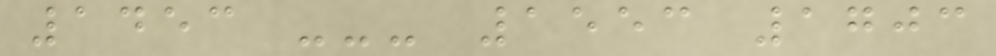1453 --- 1553 1703
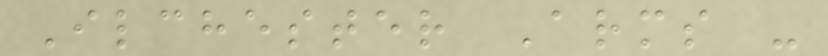Ilchester Arms -
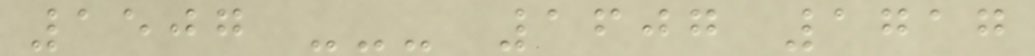1507 --- 1607 1717
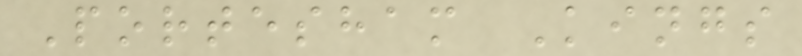Portesham Kings
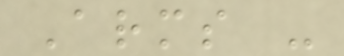Arms -
